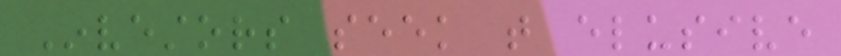Investors seek that elusive
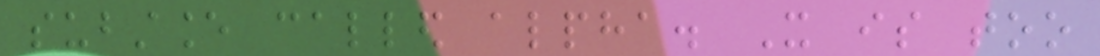substance called alpha. It is too
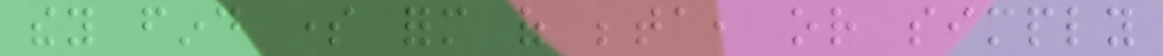they find some form of beta, or simply
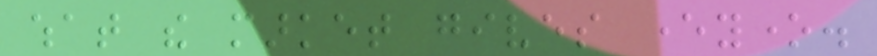what the market gives everyone.
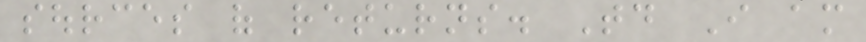sources of returns. Today I am
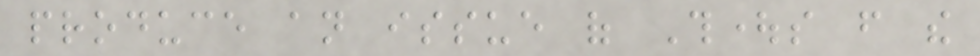produce an issue of Thoughts from the
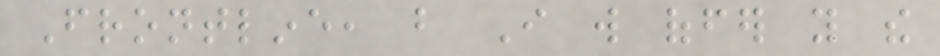Frontline, but I will offer you the
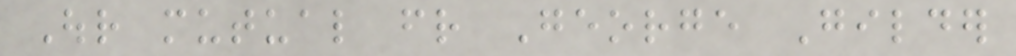Our mutual friend George Gilder
